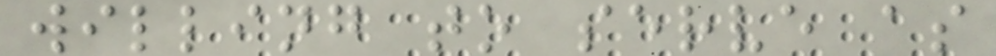willing to serve as
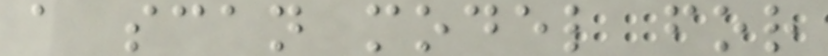a scan model for
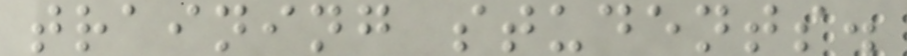training students.
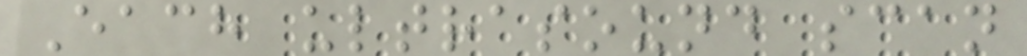Each ultrasound scan
